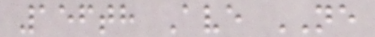156th Ave NE
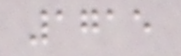1715
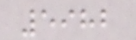5982
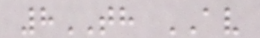8TH AV
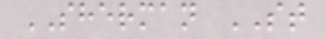SHERMAN ST
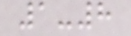1-8
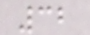32
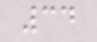34
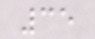35
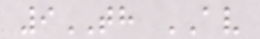9TH AV
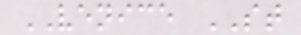VENICE ST
